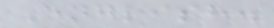English.
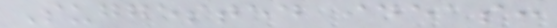Suggested ideas:
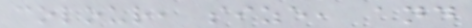colour, size, and
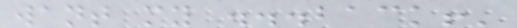want my ...back!'
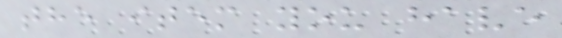the item you have
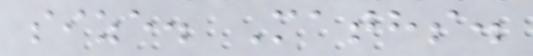size. Maths.
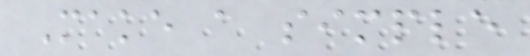Make a simple
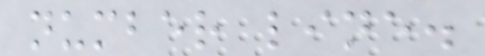number line.
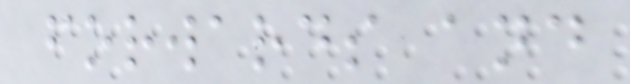forwards and
